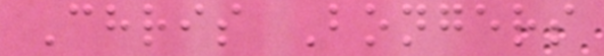Chris Bongers
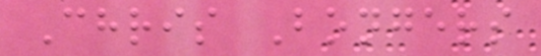Chris Bongers
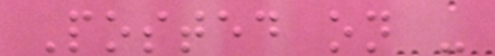Posted on -
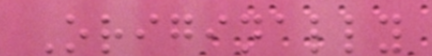Originally
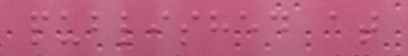published at
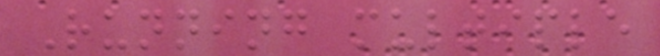Running multiple
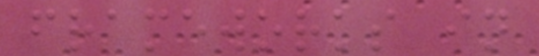frameworks in
